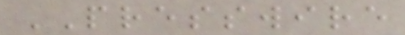PRESSWIRE
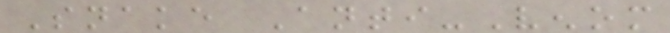Snake Anti-Venom
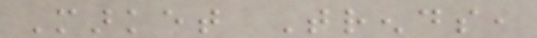Market Trends,
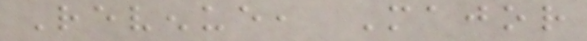Revenue, Major
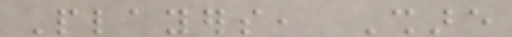Players, Share
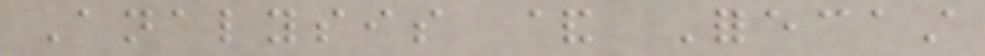Analysis & Forecast
